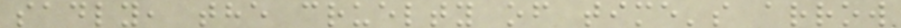sadly, the cruelty of time's arrow
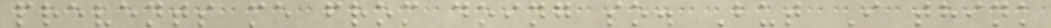prevents me from doing so. But I think
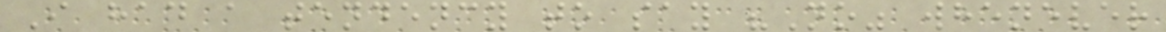I had a tendency to say "No" whenever
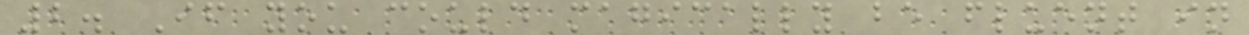2. If you could magically be fluent in
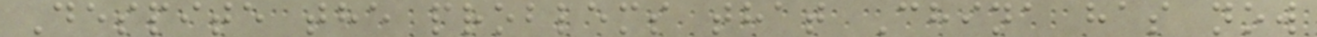Despite the problems that China has now
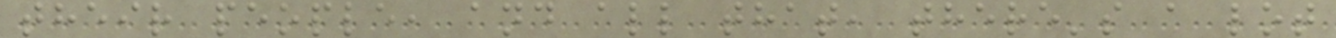their people, and all that, there's a lot
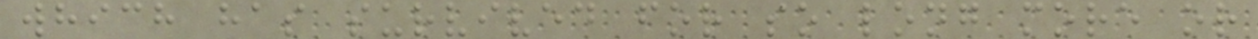which has survived for so long more or
